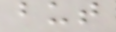but
